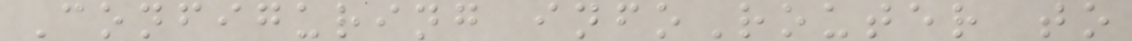Configuring infoRouter to
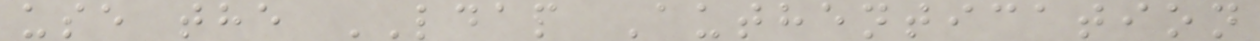use the LDAP Authentication
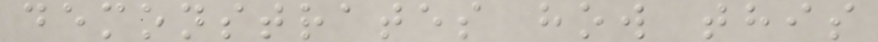demonstrates how this
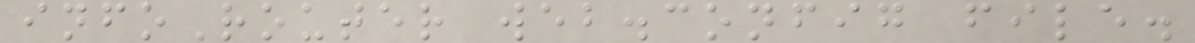infoRouter web.config file.
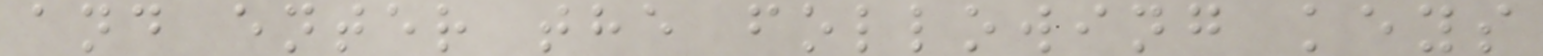and enter the following keys
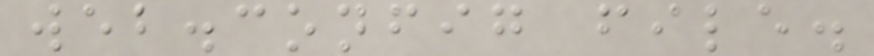web.config file.
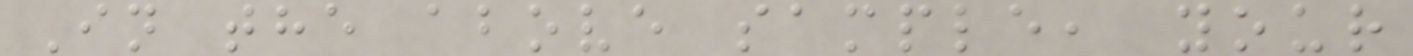In the above sample, your
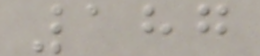187
